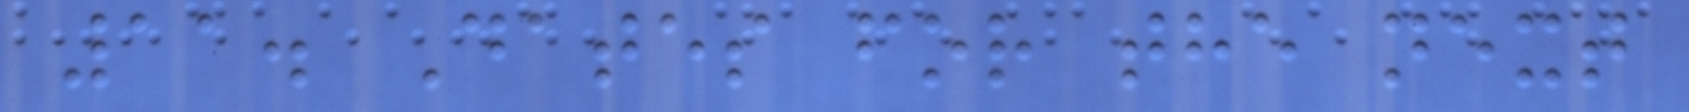11. Dates for the next
